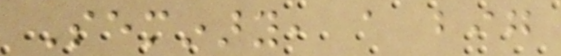Seminary, a big
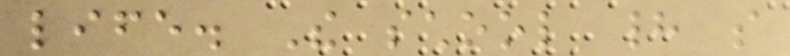life. The school had so
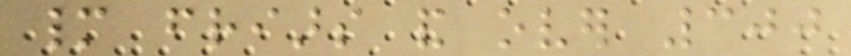many friars and over 300
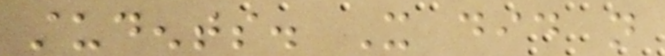students. It did not
